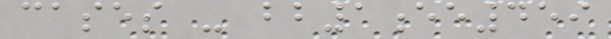cases - bb1ee459
